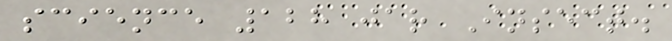science 128 jar Insect.
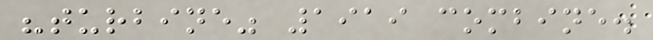"turbine" 1919 combine.
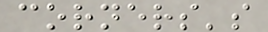corners's
